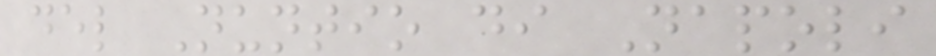del Nuntio di Napoli
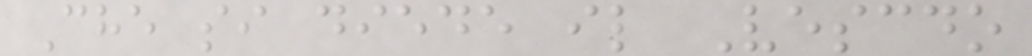Che si diede il Vescdo
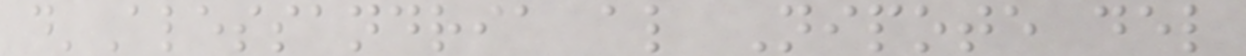d'Alessandria al Nipote del
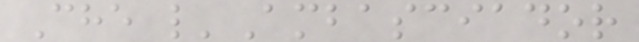Che l'Ambasciador
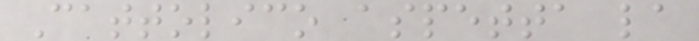Cattolico aspetta la
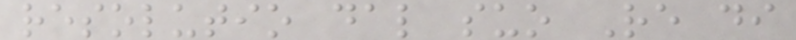resolutio dal suo Re di
